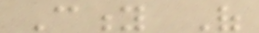City Of
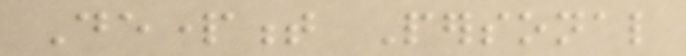Department Personal
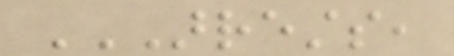ARRESTS,
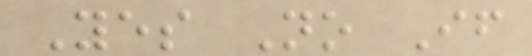Yes No If
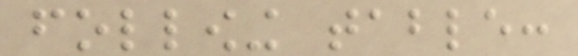following table:
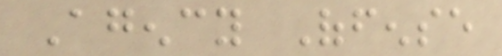Agency Offense
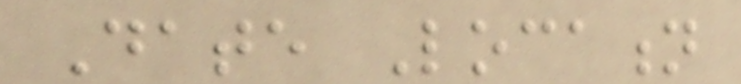Date Location
